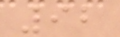92
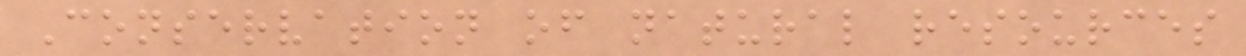Conservation of natural resources
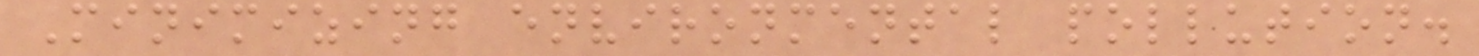Minimizing environmental pollution.
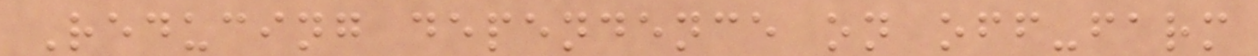Reducing dependence on off-farm
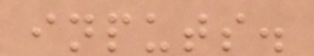inputs.
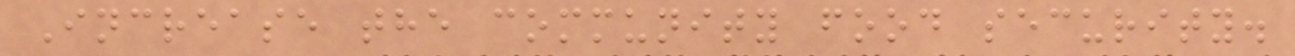Increase the community food security.
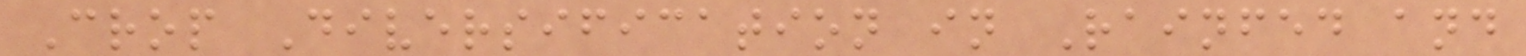Crop Diversification in Rainfed and
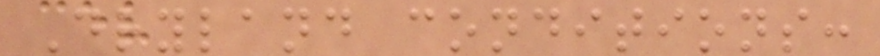Dryland conditions:
